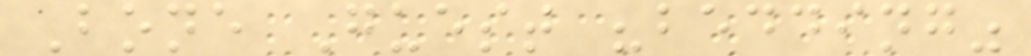Bone Guest "bedding"
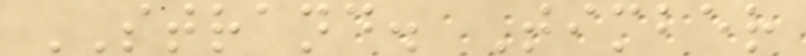STRAND. Timber
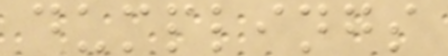dumplings
